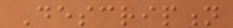Description
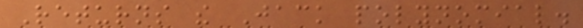Returns the Jack polynomial.
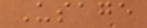Usage
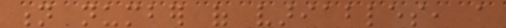n number of variables, a
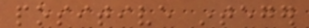positive integer
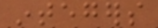integers
